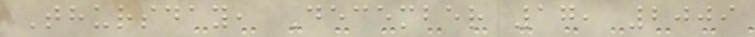Thursday, December 17, 2009
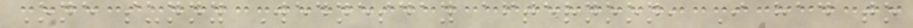One sunny Wednesday afternoon, I had to
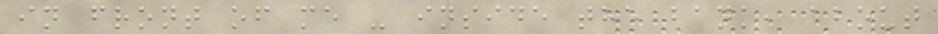in front of me - inside the bank, about
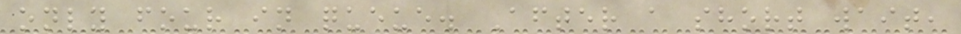only four in queue. After a short wait,
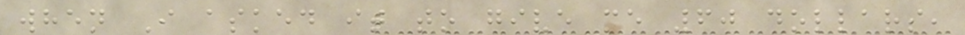when I asked it to give me 60 dollars,
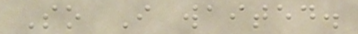So I waited.
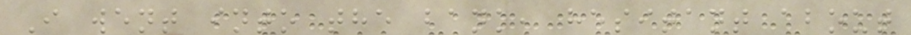I went into the bank, hesitant about
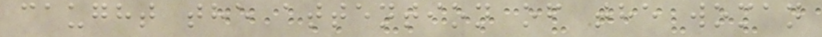caught the attention of the woman
